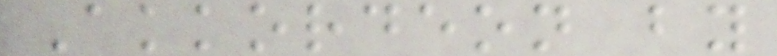Akkordeon by
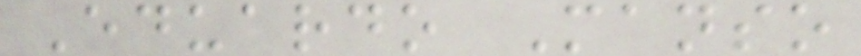Eduardo Manso
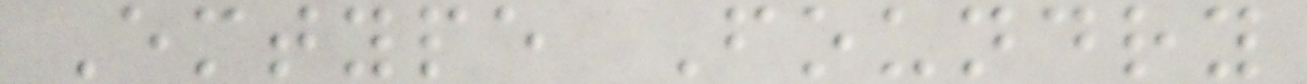Emtype Foundry
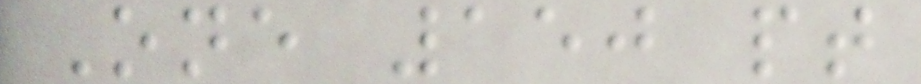One 150 pt
